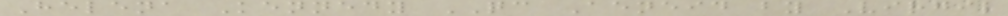Helena Kennedy QC Aeneid by Virgil
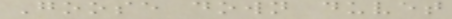Goose down duvet
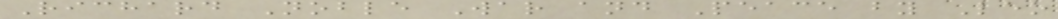Richard Noble War and Peace by Leo
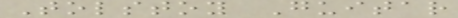Tolstoy Guitar
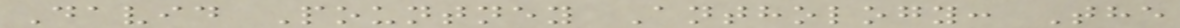David Pountney Anthology: The
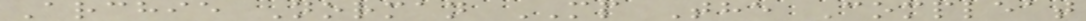Archie Norman MP The Compleat
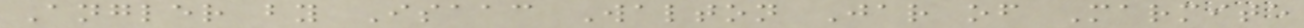Angler by Isaac Walton Jar of Marmite
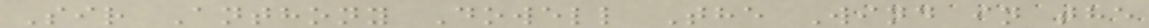Sir Anthony Dowell The Wind in the
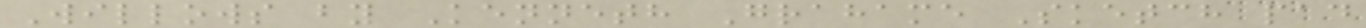Willows by Kenneth Grahame Sketch pad
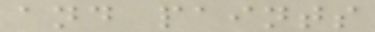and paints
